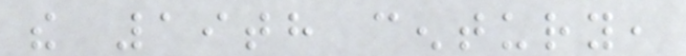the 19th century,
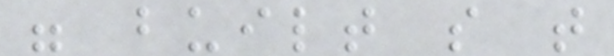were built so that
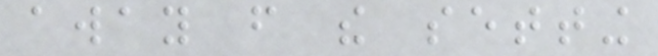away from the setting
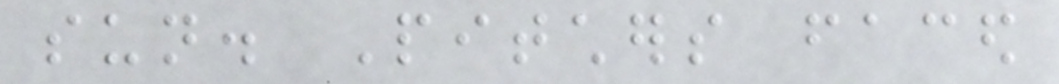sun. Pitchers faced
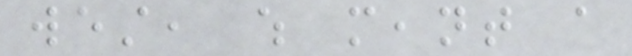west, which meant a
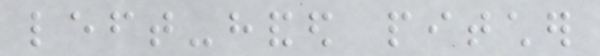left-handed pitcher
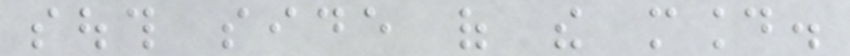south side of the mound.
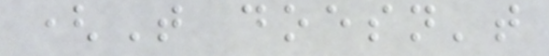(That doesn't
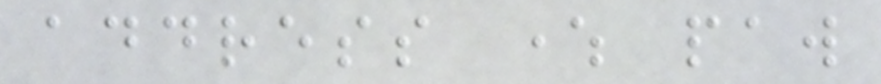address where paw
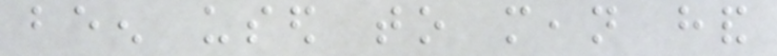been used to mean hand
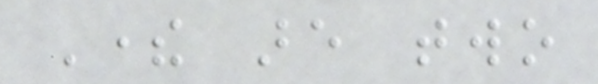There are two
